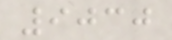9030
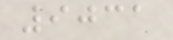9031
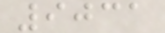9031
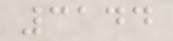3144
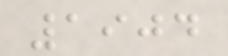1904
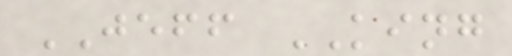JEFF KING
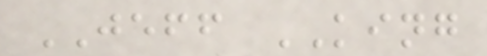JEFF KING
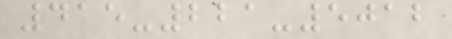415-221-5012
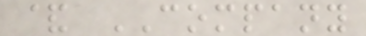& COMPANY
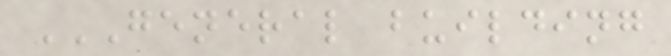GENERAL BUILDING
